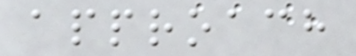approach
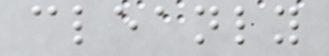cleanly
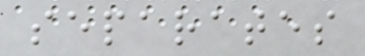separates
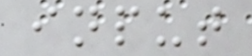input
